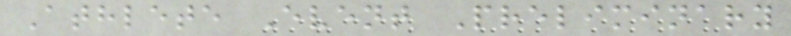Athlete Event Preliminary
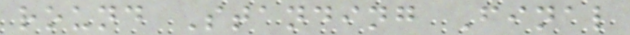round Standing Final
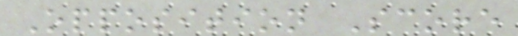Opposition Score
